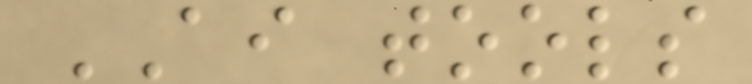AI tools
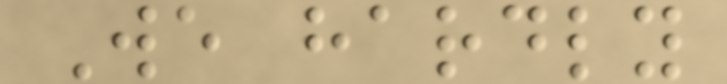We hardly
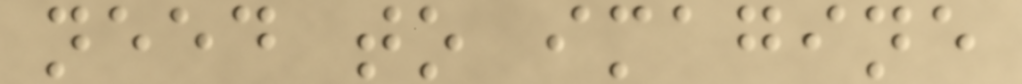need to imagine
